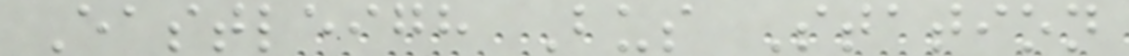Eastleigh Bus Station
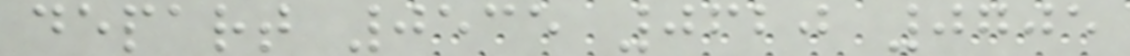depart 0535 0620 0705
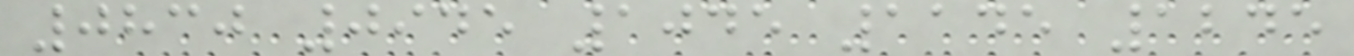0830 0945 1045 1145 1245
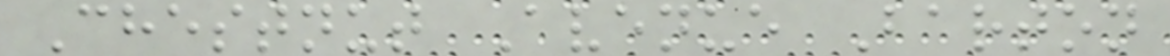Chestnut Avenue Barton
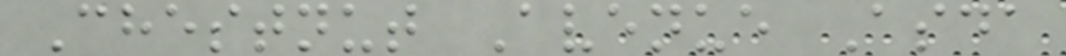Chestnut Avenue Asda
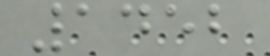1452
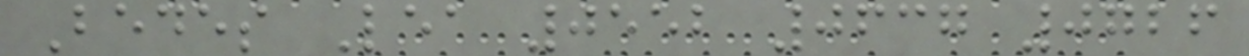Bedes Lea 0552 0637 0726
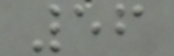56
